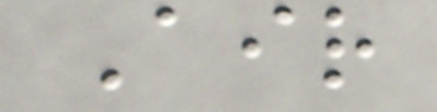Air
